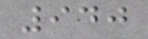940
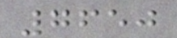7650
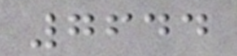7644
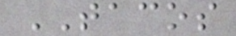TACOS
